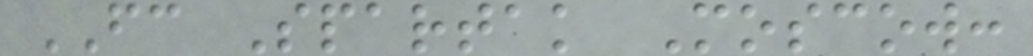FC Spartak Moscow:
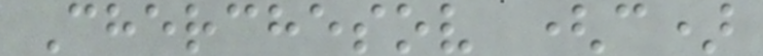Cherchesov (c)
